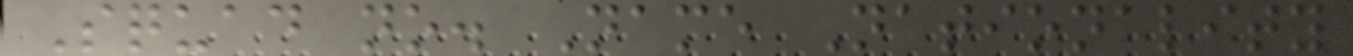Squad no. Name Nationality
